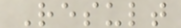Result
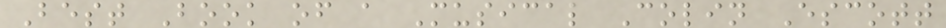Best Book of a Musical Colin Escott
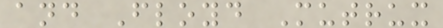and Floyd Mutrux
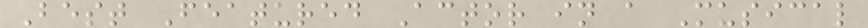Best Featured Actor in a Musical
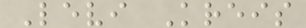Levi Kreis
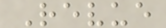Revue
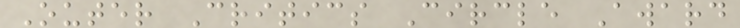Outer Critics Circle Award
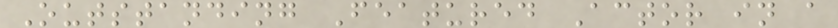Outstanding Featured Actor in a
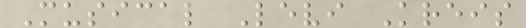Musical Levi Kreis
